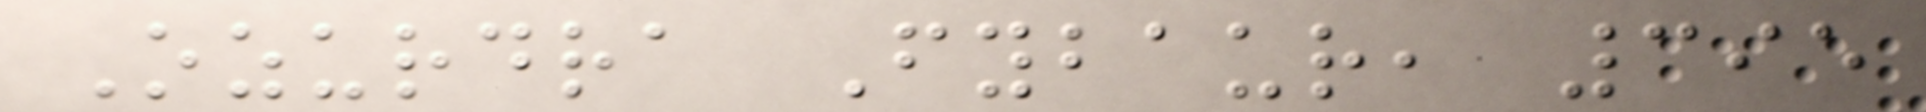Ozurdra Fybaur, 395
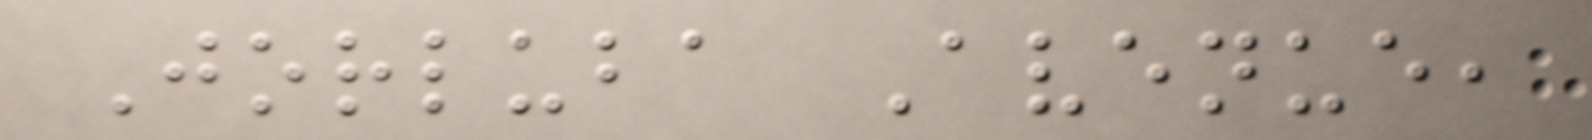Jorluba Avenue,
